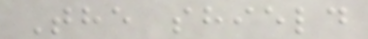The shield
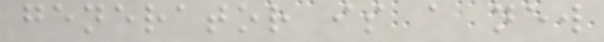generator is a new
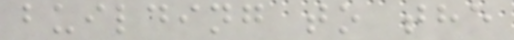building to the
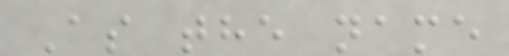As the name
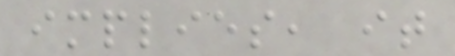implies, it
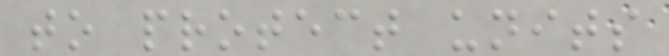to protect units
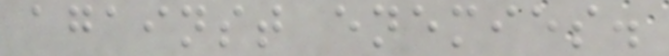against enemies.
